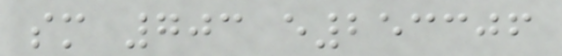sm 703 e253306
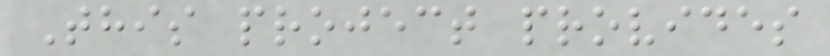This project provides
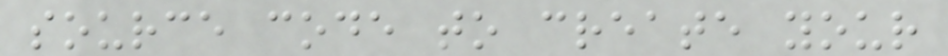source code to create your
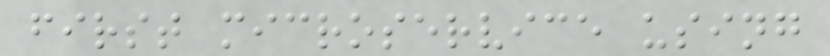first microservice using
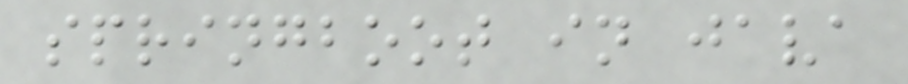springboot in java
